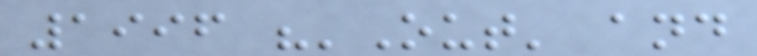1996 "'Out' and
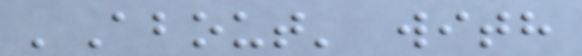'About' with
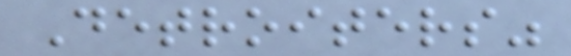Detroiters"
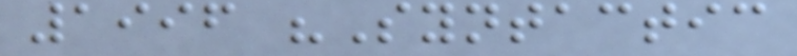1996 "Syntactic
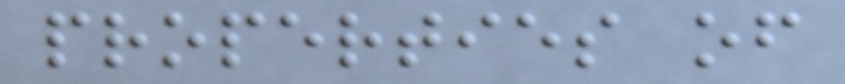properties of
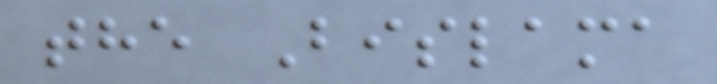the Bislama
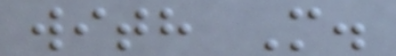with M.
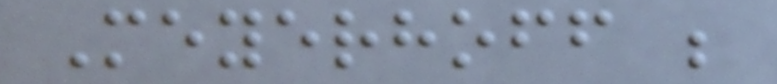Meyerhoff ;
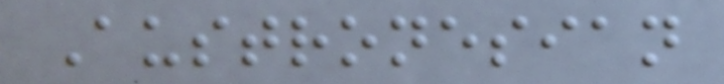Austronesian
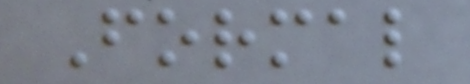Formal
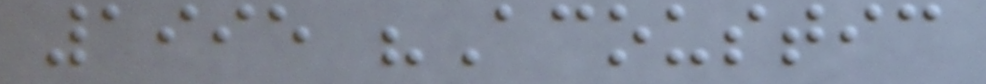1995 "Acoustic
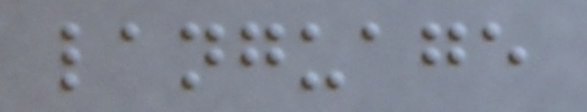language
